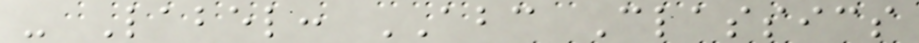- Label: ABC Classics
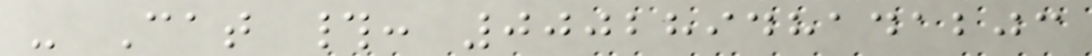- Cat #: 00028948141203
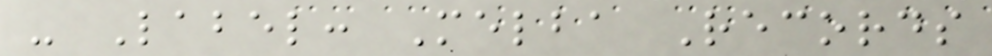- Label: Melba Records
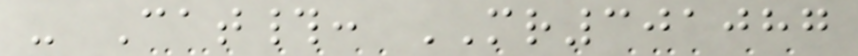- Cat#: MR301087
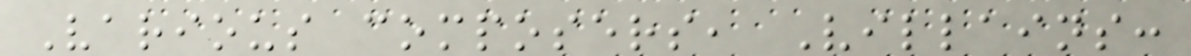Various composers, Villains:
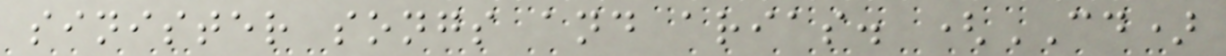sinister songs and arias. (CD)
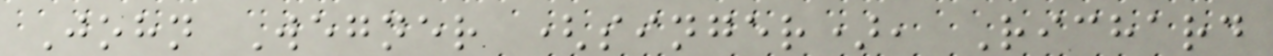John Wegner (singer), Richard
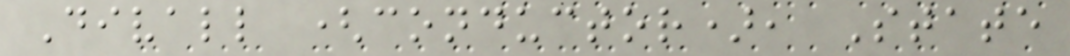Divall (conductor), State
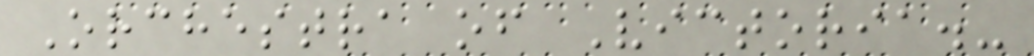Orchestra of Victoria.-
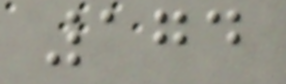174
